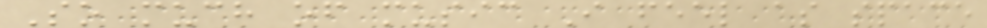So much of music I feel as space
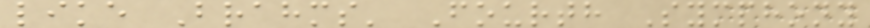like Brahms' Fourth Symphony
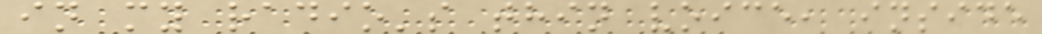in my radio's thin voice, inside
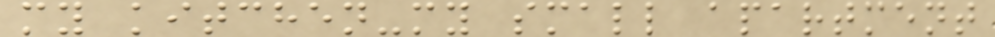my kitchen-my small apartment
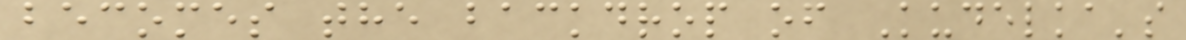becomes the backdrop of Kudelka's
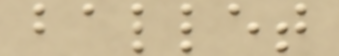ballet
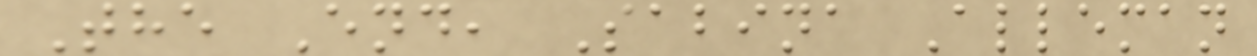The End, Sabina Alleman
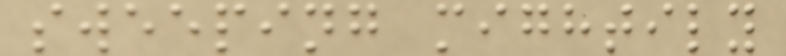sweeping mightily
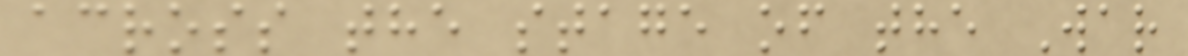across the stage of the War
